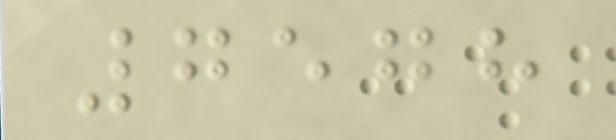7578
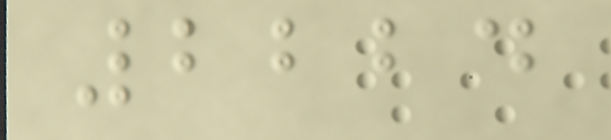2224
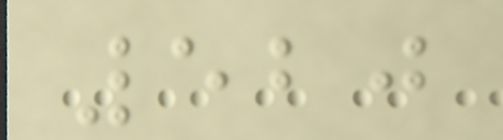520
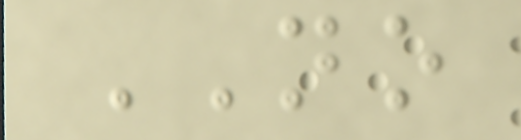NO
